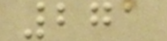271
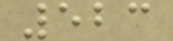523
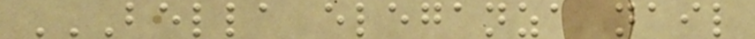BELLA ELEGANZA NAIL
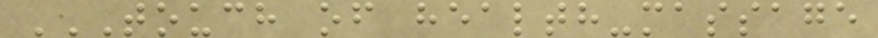TOUCH OF HEALTH-MASSAGE
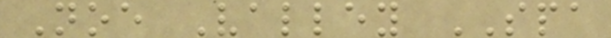Noe Valley SPA
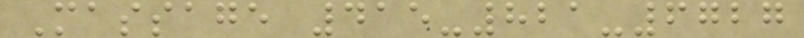Massage 415-821-6727
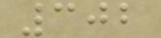302
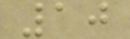10
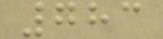783
